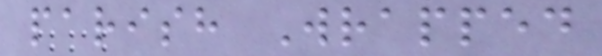parish Wrapped
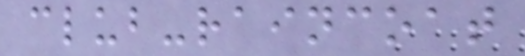club-raincoat
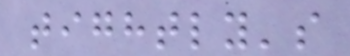tightly's
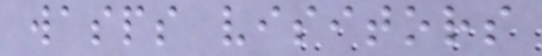wasps visitors
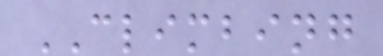CLIMBING
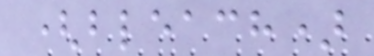(bleach)
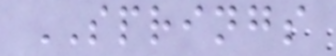SPRINGS
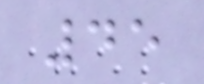45
